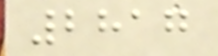2817
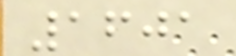1601
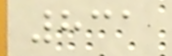831
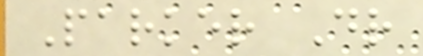Parker Dr
